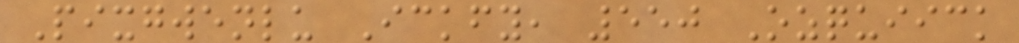Pixgwenlu Ickfy, 550 Ozquiick
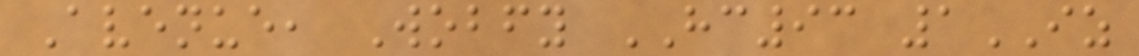Avenue, Wobfy HC93 1IZ
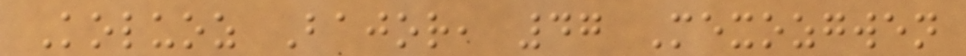Koluoz Bajor, 47 Mexozgwen
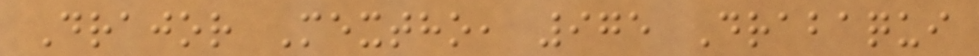Drajor Mextho, 975 Drabaqui
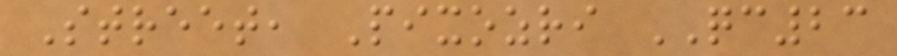Street, Pixozri QC23
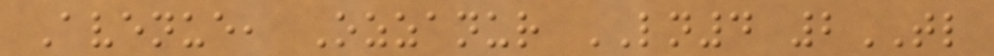Avenue, Ozzanur LN4 2TL
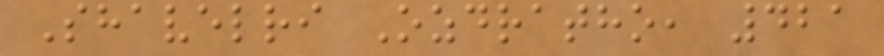Shavelri Ozdratho, 421
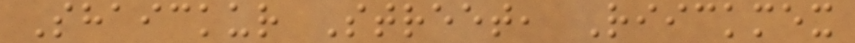Shaickur Street, Riickmex
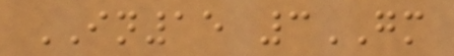IN15 3GM
